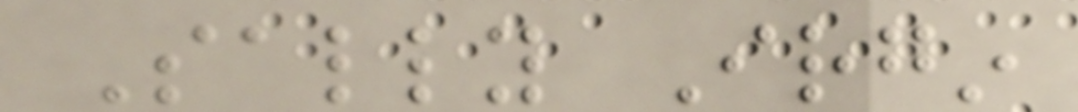Sally Irgin
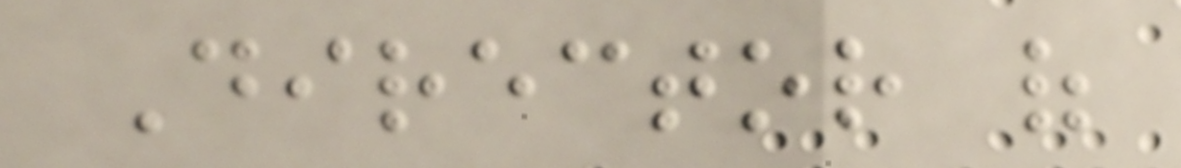Director of
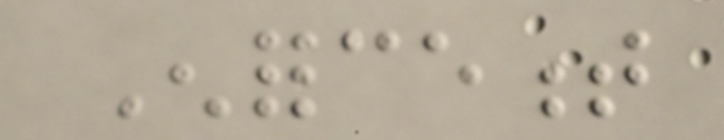Enforcement
